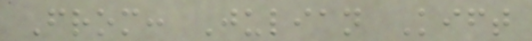From: Julian Kift
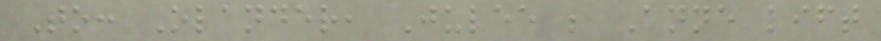To: Olander, Julee ; Anne kift
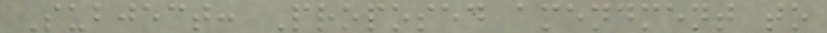Subject: Proposed amendment to
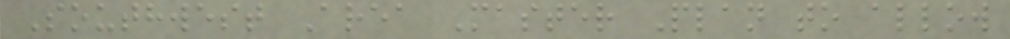Southwest Area Master Plan to allow
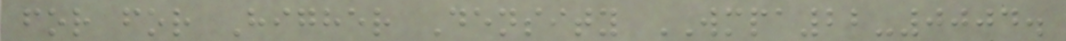for for Higher Density WMPA22-0004.
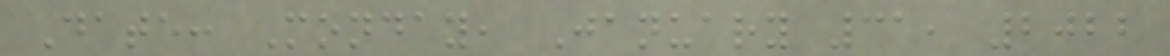Date: Monday, January 31, 2022
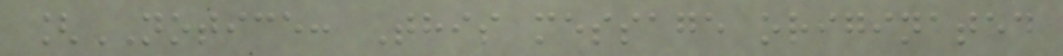[NOTICE: This message originated
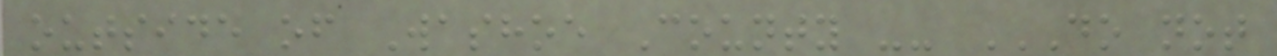outside of Washoe County -- DO NOT
